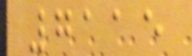7115
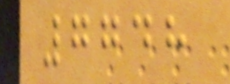7748
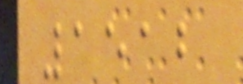1512
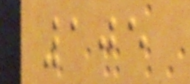105
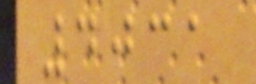4031
